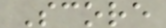Score
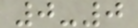0-0
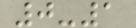0-1
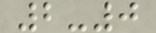2-0
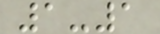1-1
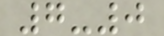7-0
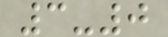3-0
